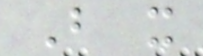But it
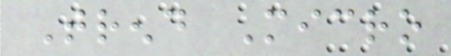Trend Micro
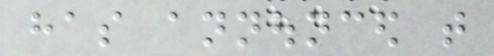has announced that
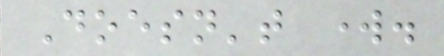Doesn't work.
